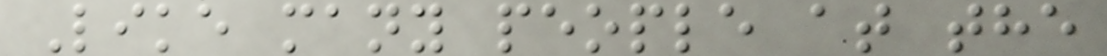Like many people at the
